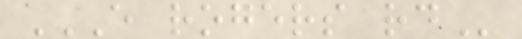E ROGERS RD
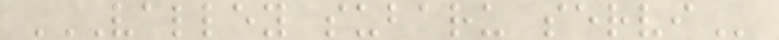VALLEY SUBARU SERVI
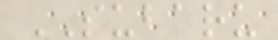SUBARU
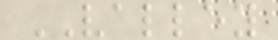VALLEY
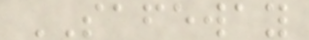SAFEWAY
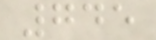745
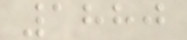1880
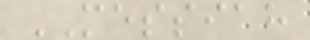MESSIAH
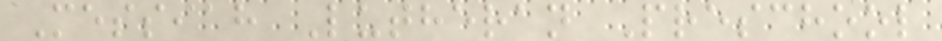Messiah Lutheran Preschool
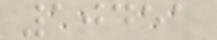10451
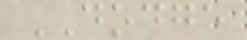DODGE
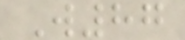W87
